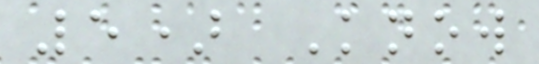5) Know
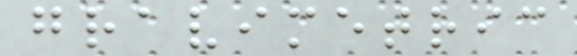gravimetric
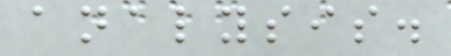analysis.
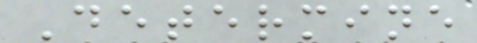Determine
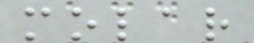molar
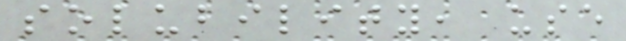solubility, use
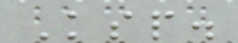Ksp.
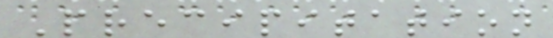Precipitation
